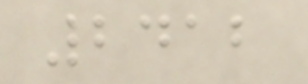2412
